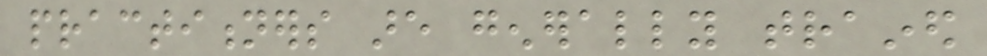practitioners are generally trained
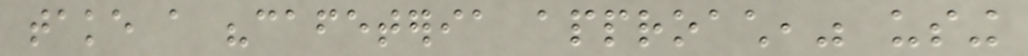take a "cafeteria approach," using
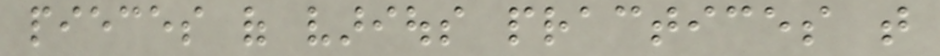pieces of various practices that
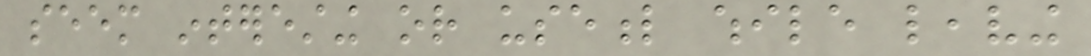seem interesting or useful while leaving
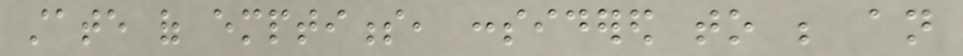state of emptiness, considered to be an
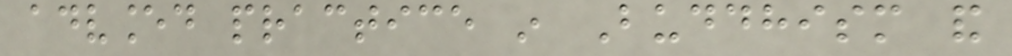advanced practice in Buddhism and
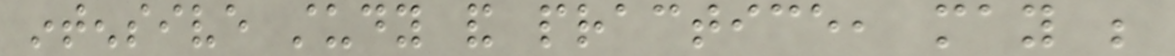intensive study and practice, may be
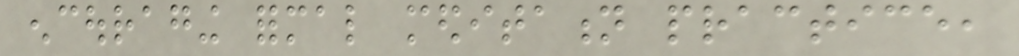encouraging formal meditation practice,
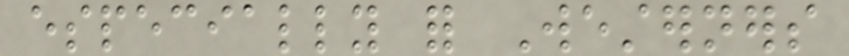especially for Westerners
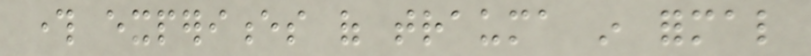through experiences of trauma in formal
